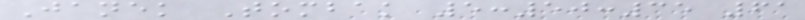Janek Tombak 5:50:35 61
